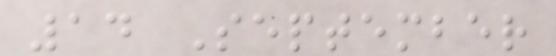14 September
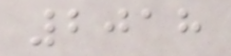2018
